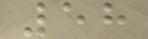58
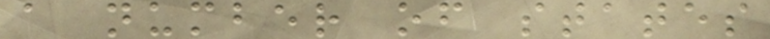a number of states
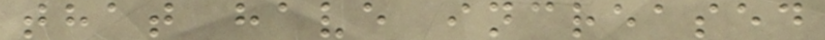that have increased
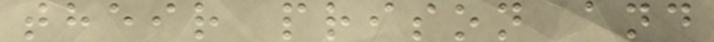their prison and
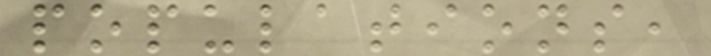populations,
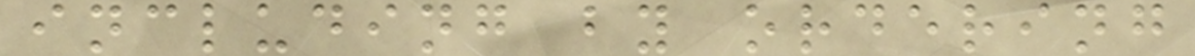including by ordering
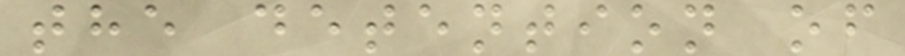the detention of
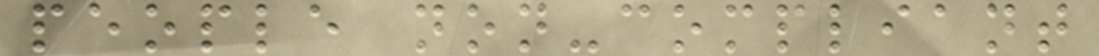people non-compliant
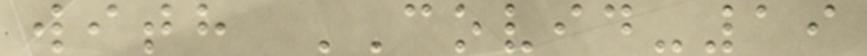with COVID-19
